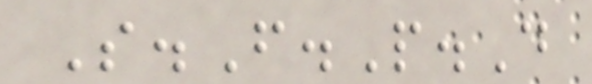S.F.P.D
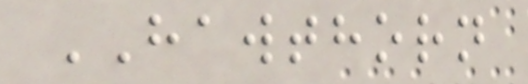HAWTHORN
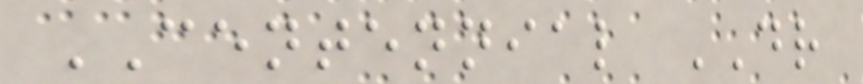CENTENNIAL DR
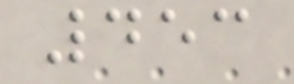453
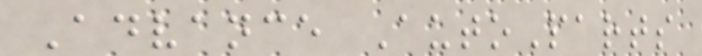Advance AutoParts
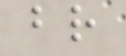br
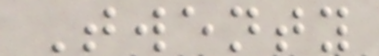Twenty
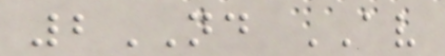2ND AV
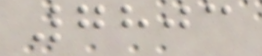7803
